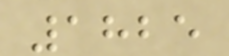1825
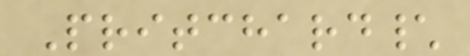Pritchard\
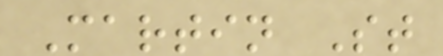Martin St
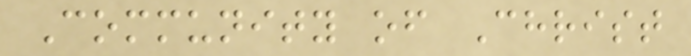Community of Christ
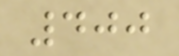400
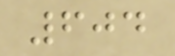604
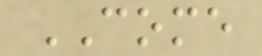COME
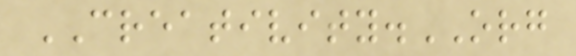CREATIVITY.ORG
